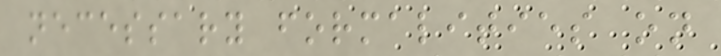necessary formalities on
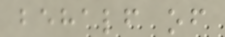behalf of
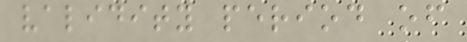validity period of
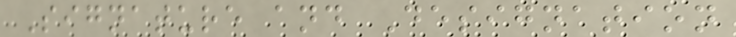Signature and Designation
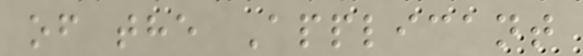of the Applicant
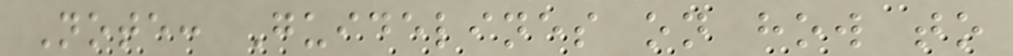Note: Guidelines on how to
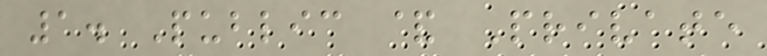1. Public & Private
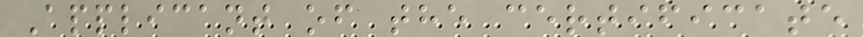Applicant of the certificate
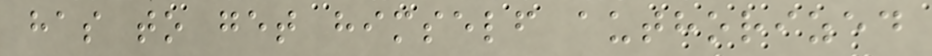has to get himself authorized
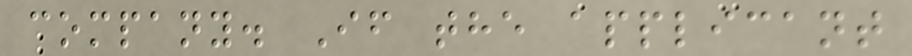company. If the applicant
